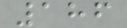186
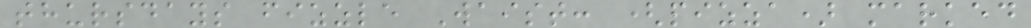thursdays fizzle Waist: (pizza) marked
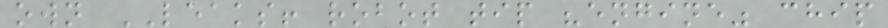own LEAKS! robot tip "engine" chip
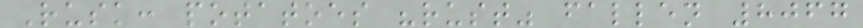Rusk: potatoes "rust" fallen 8067
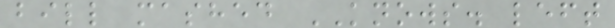bill mashed KNOWS. left
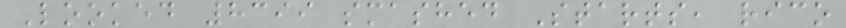Looked 8399 smashed Starts, rico
